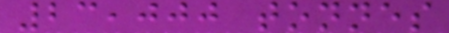23,000 tonnes
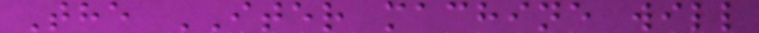The ITER machine will
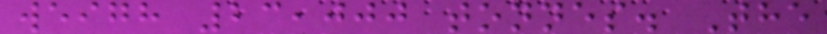weigh 23,000 tonnes. The
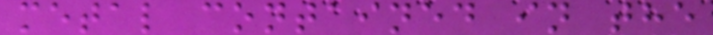metal contained in the
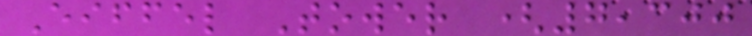Eiffel Tower (7,300
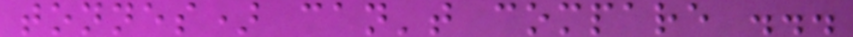tonnes) can't compare ...
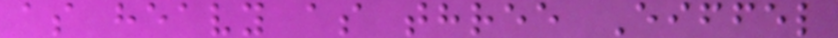as heavy as three Eiffel
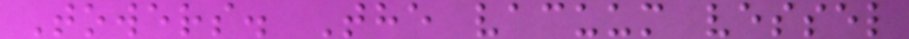Towers. The vacuum vessel
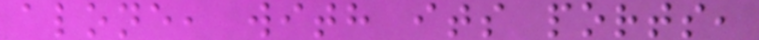alone, with its ports,
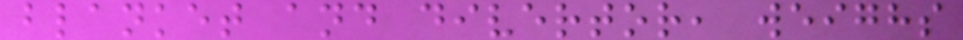blanket and divertor, weighs
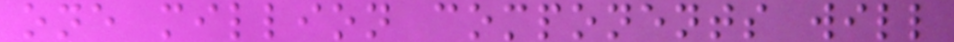one million components will
